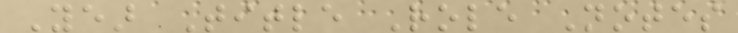Year Title Role Notes
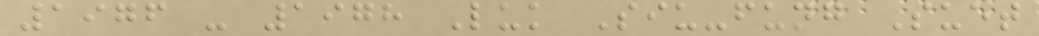1976 - 1978 Luk Siu-fung Suet
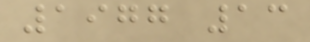1977 13
